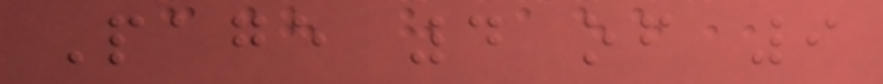Page 4 of 9
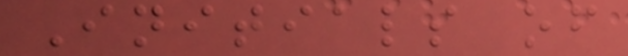Initials of
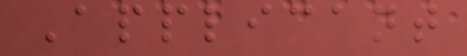Applicant
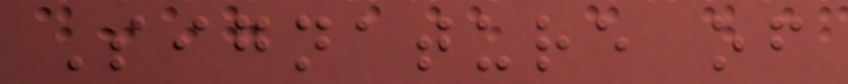Signature of
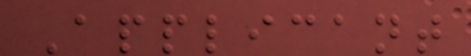Applicant
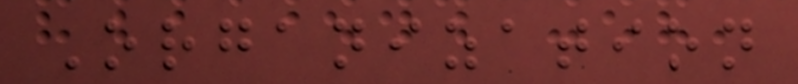Organization
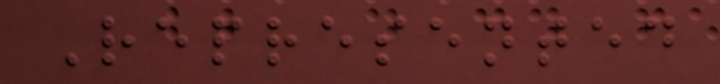Represented
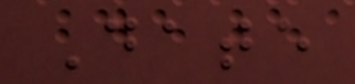Date
